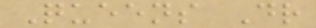Queens Dr
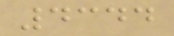4344
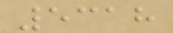5318
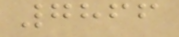7866
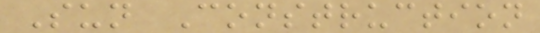Sun Construction
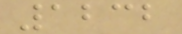1232
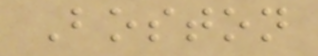Boston
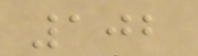102
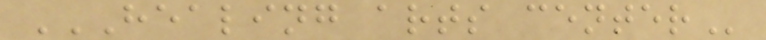HEALING ARTS CENTER
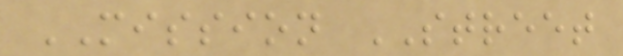MISSION STREET
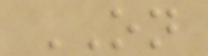ON
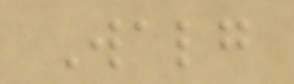Walg
